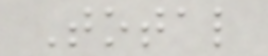Total
